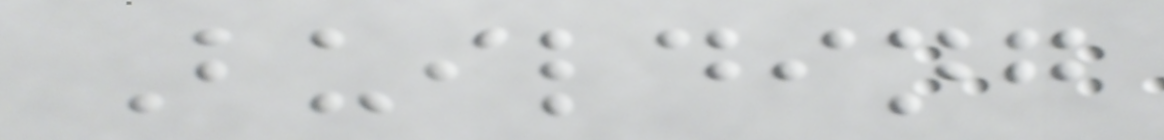Building
